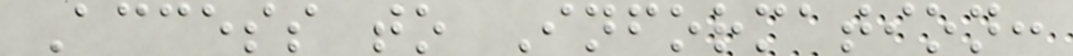Access to Information:
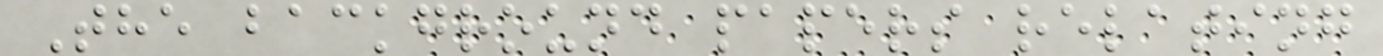The background papers relating
